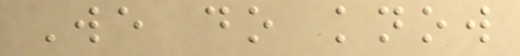We do know
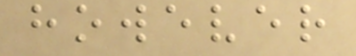however
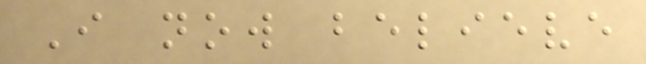I now believe
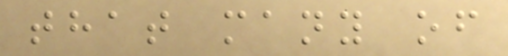that many of
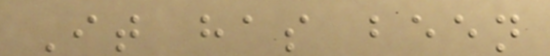It has been
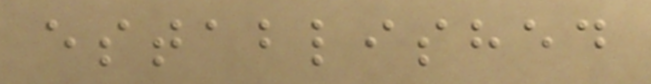established
